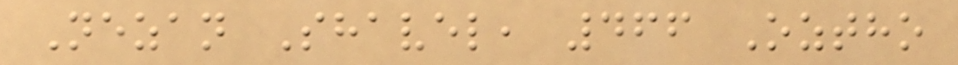Nezan Shavel, 466 Oztho
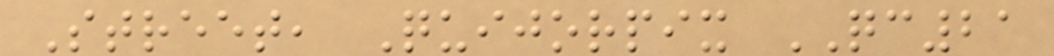Street, Quijorpix QC21
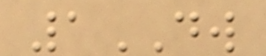1DW
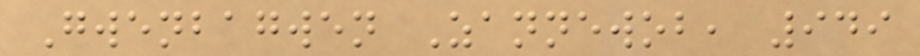Gwenbagwen Zannewob, 949
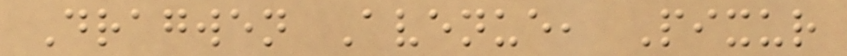Dragwen Avenue, Pixur
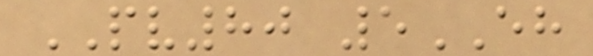PV80 5EH
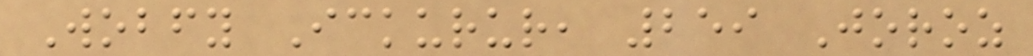Wobfy Ickurur, 259 Joroz
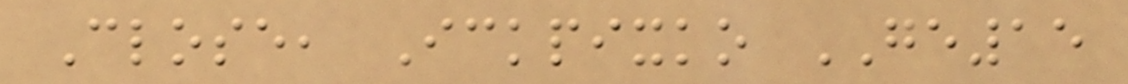Close, Ickpixko GE15
